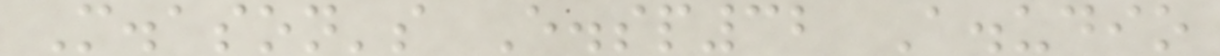M.ason's E.sp32 A.udio
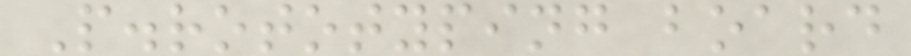P.rototyping board
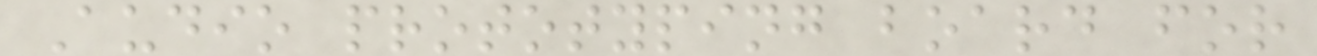Audio prototyping board for
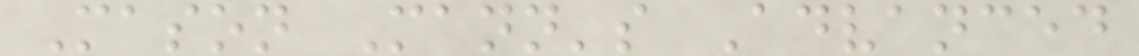Mason Mann's Advanced
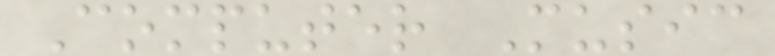Computer Music
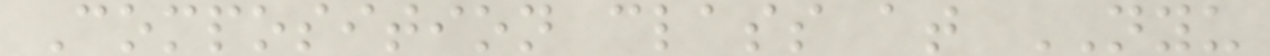Composition class at NYU
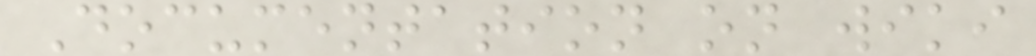Documentation on wiki
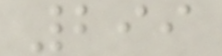299
